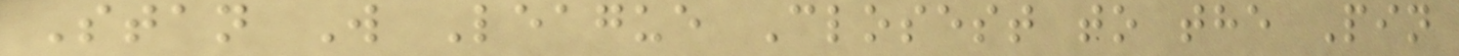Stan W League Closest to the Pin
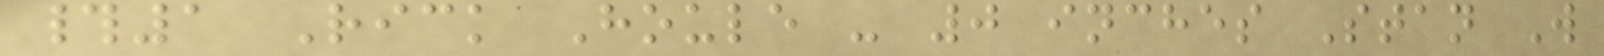#1 Rick Houle - 0 inches Stan W
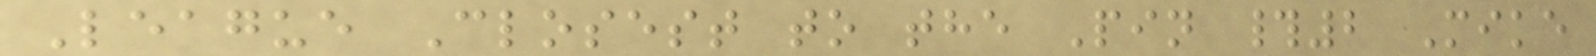League Closest to the Pin #2 Mike
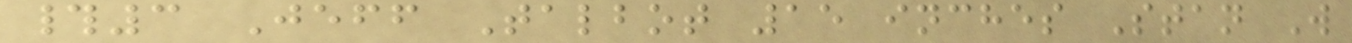#3 Jeff Talbot 15 inches Stan W
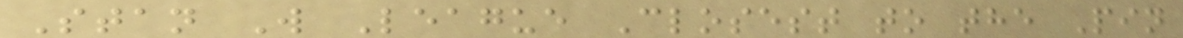Stan W League Closest to the Pin
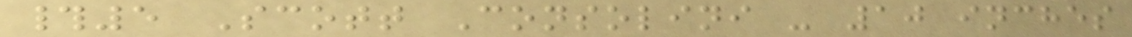#5 Scott Consolini - 10 inches
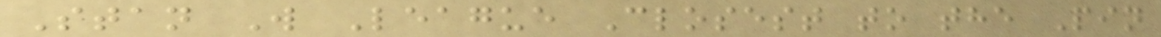Stan W League Closest to the Pin
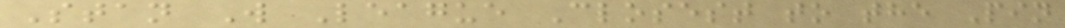Stan W League Closest to the Pin
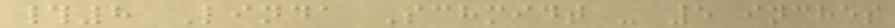#8 Linda Schmidt - 5 inches
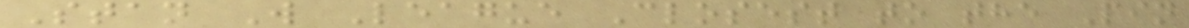Stan W League Closest to the Pin
